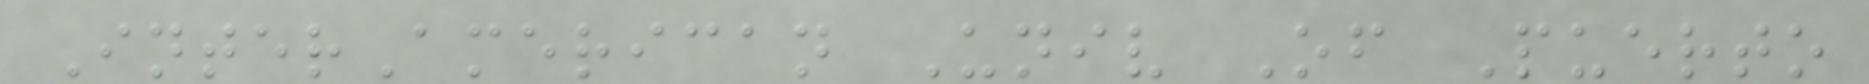InterAmerican Univ Of Puerto
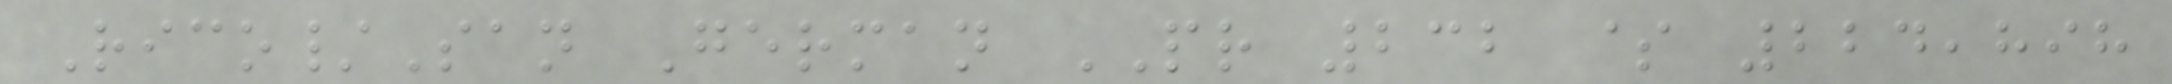Rico/San German PR 232 $ 224,898
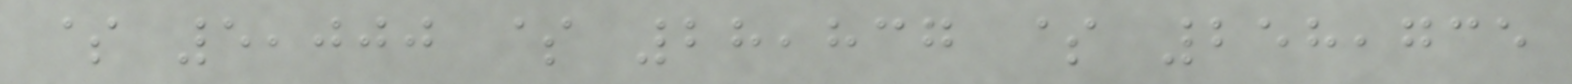$ 5,000 $ 28,837 $ 258,735
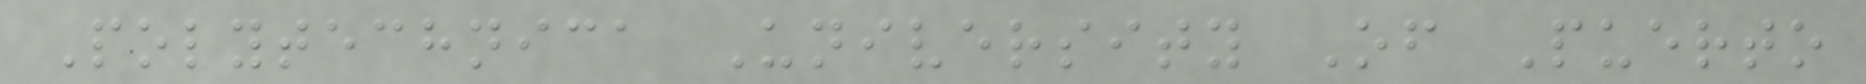Polytechnica University Of Puerto
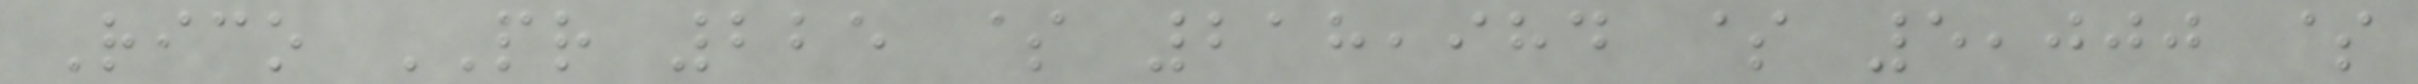Rico PR 225 $ 218,984 $ 5,000 $
